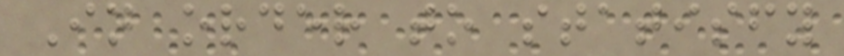In order to statisfy
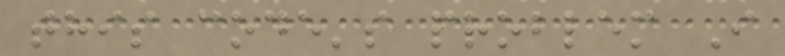this code's problem I
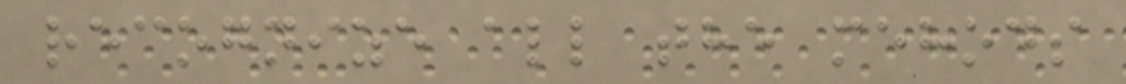recognize all the mehods
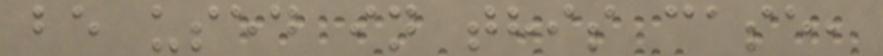be used in this case,
